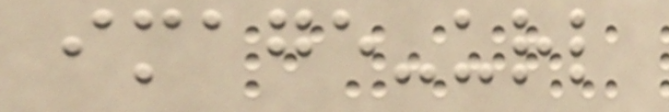image-url
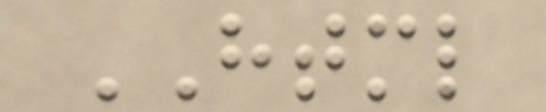HTML
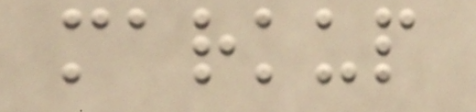markup
